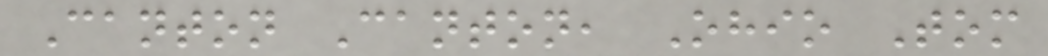Canton Canton, Ohio Tom
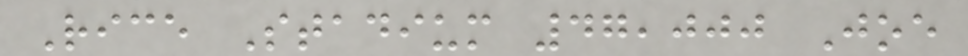Rice Stadium 47,000 Joe
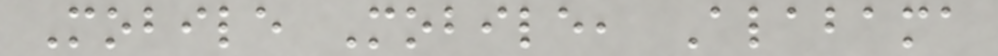Mobile Mobile, Alabama
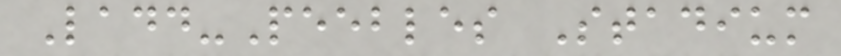Ladd-Peebles Stadium
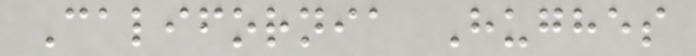California Hughes
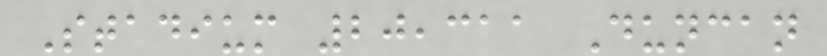Stadium 20,311 Duncan
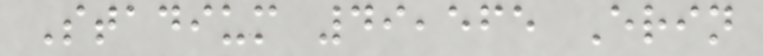Stadium 49,565 Erin
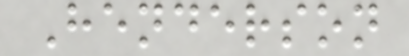Henderson
